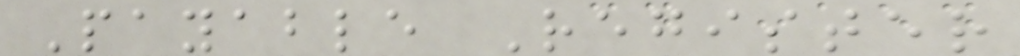Payable Register
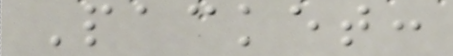Packet:
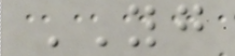YG
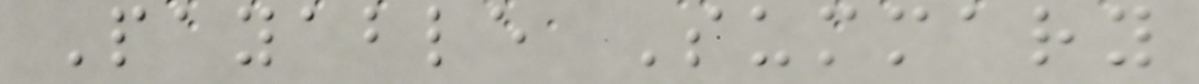Payable Summary
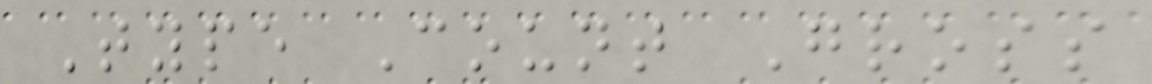Type Count Gross
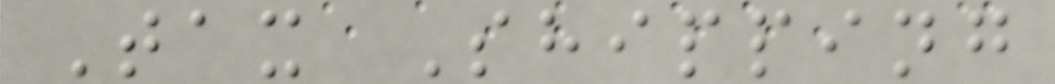Tax Shipping
